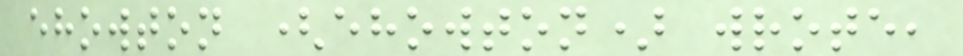ehowton (ehowton) wrote,
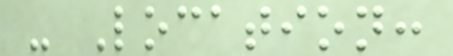- Location:
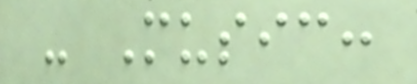- Music:
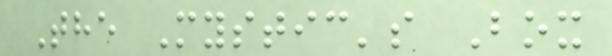The Mystic's Box
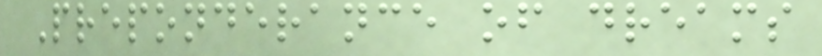Preponderance of dreams
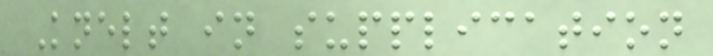Knelt in supplication
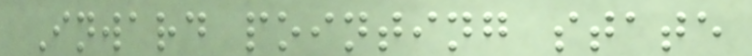Inward pointing state
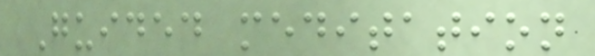Guided meditation
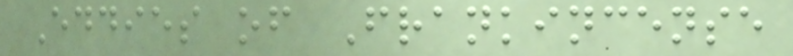Eddies of Frankincense
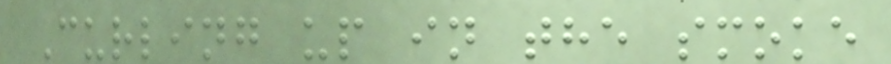Curling up in the smoke
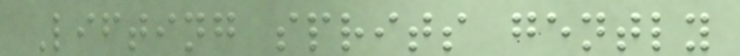Lifting sprits gently
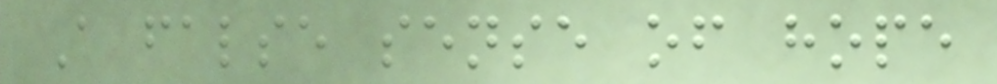A false sense of hope
